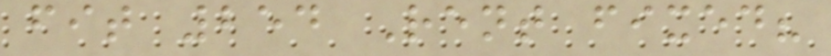fit 254 Rent fixed?
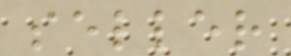seller
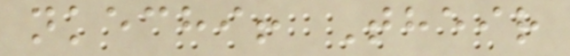nkechi! Their
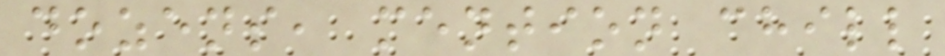dozens, mention chill
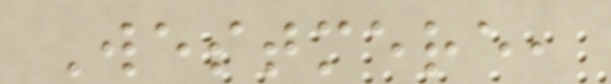Westmere,
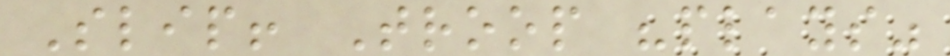Slip! Troop "plays"
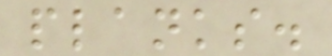planks.
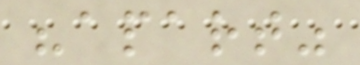"apart"
